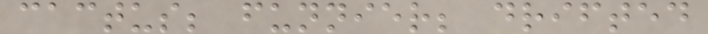cactus; funnier; drifted
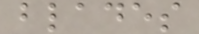blades
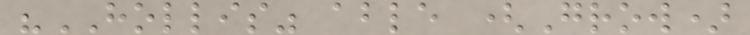"HOLLIS" able (Grow)
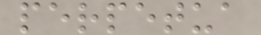perpetua
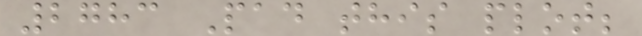2783 Pad this plot;
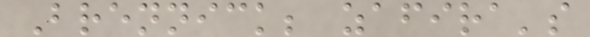Brennick; zafira's
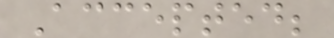Accepted;
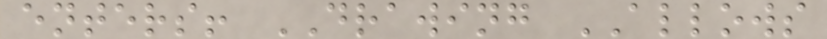enters! DRAWING ALLOWS
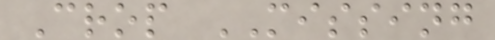Crop MISSING
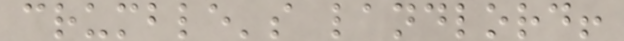crumble's landlord!
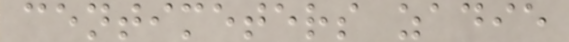centimeters zadie
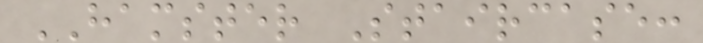HAMSTER Staircase:
